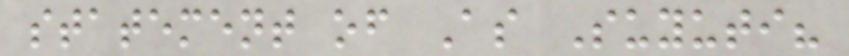statement of As Suyuti?
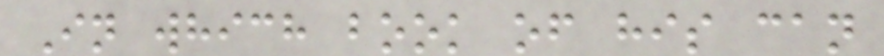In which book of his can
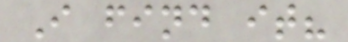I find it?
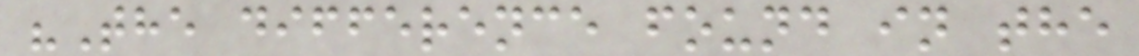"The difference found in the
